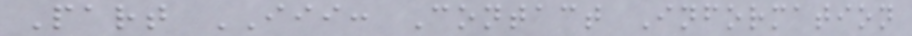Part III: Contact Information
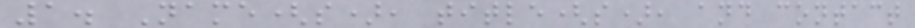1. Name(s), title(s), and contact
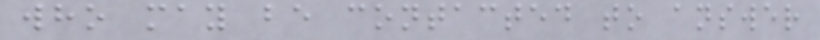who may be contacted to answer
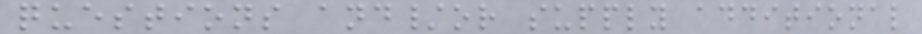questions and/or supply additional
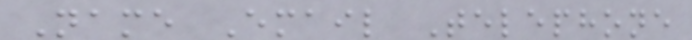Name Email Telephone
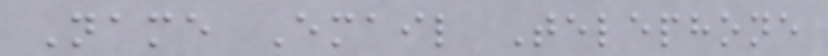Name Email Telephone
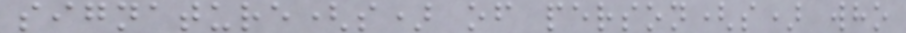signature(s) of person(s) who
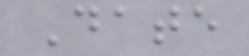Date
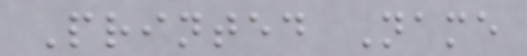Printed Name
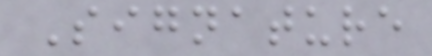Signature
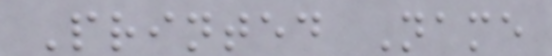Printed Name
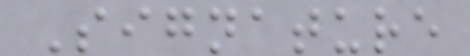Signature
